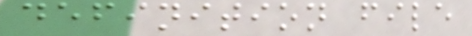definition file
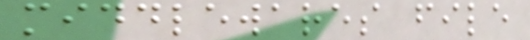middlewares file
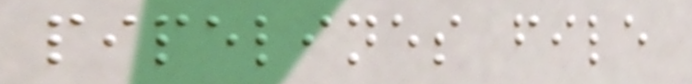pipelines file
